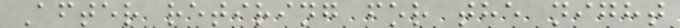After retiring for the night
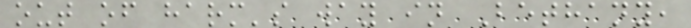out of harm's way in Bethany,
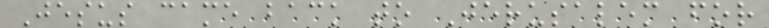Jesus came back to Jerusalem for
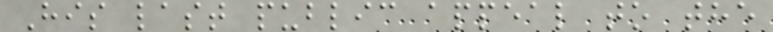His last public appeal to the
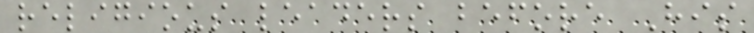religious leaders before His
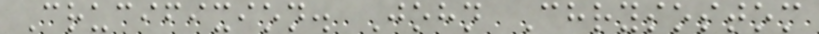Crucifixion. John Chrysostom
